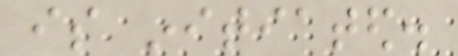is initiated.
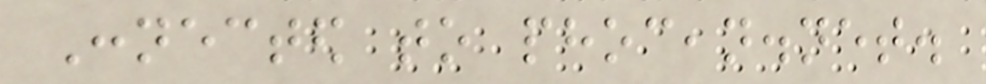Connected to phocean.net.
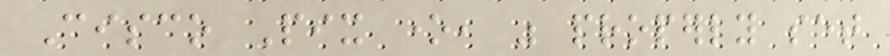Cisco Pix one, was properly set
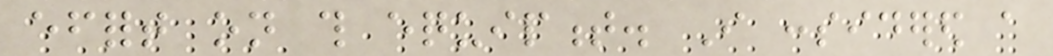effort on this equipment. I considered a
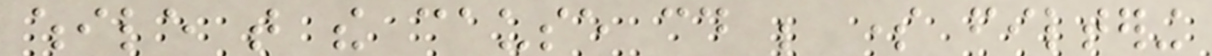while that the cause could be some filtering
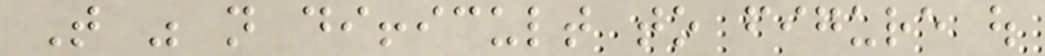That was not difficult to figure out
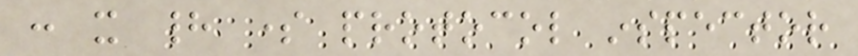: it had some protocol inspector
